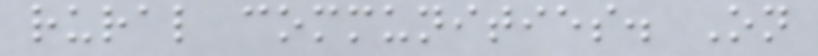rural communities. On
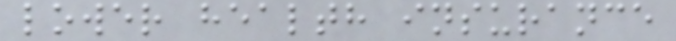lower health insurance
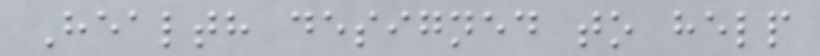Health designed to help
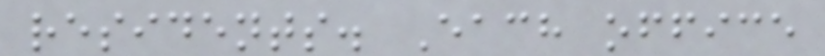residents. Each office
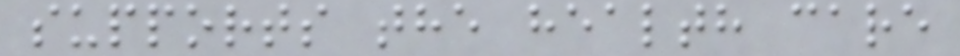supports the health care
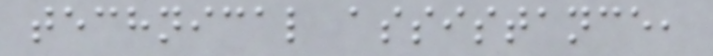technical assistance,
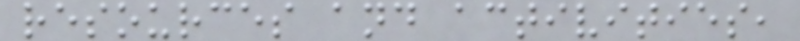resources and activities,
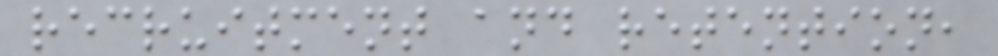recruitment and retention,
